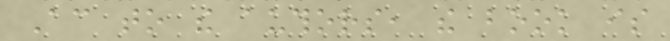According to the authors, the book is
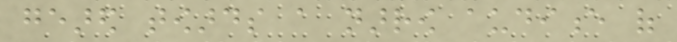geared towards a narrow audience of
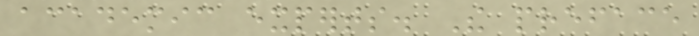academic experts. The preface
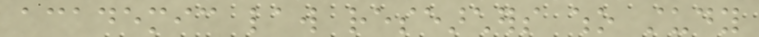academic law researchers who study
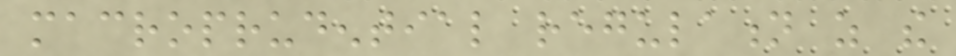macroprudential regulation as the
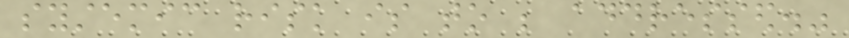systemic risk is to be addressed."
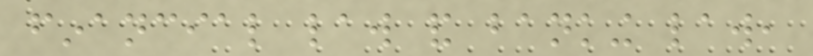financial law and banking law,
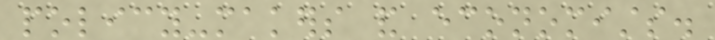policy-makers and economists.
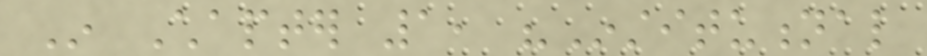In Chapter 1, "Institutional
